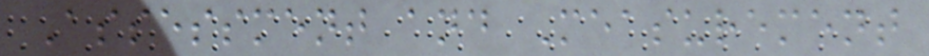Assessment and Measurement
